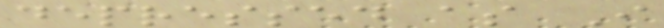depressed as I
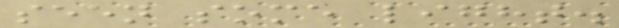seen some light.
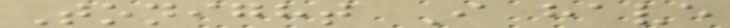Tonight I have
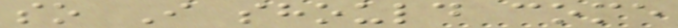so I should come
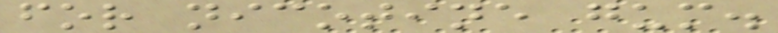for nicotine gum.
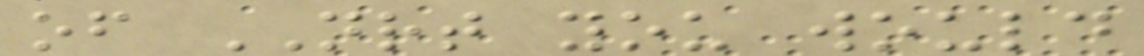of NRT you would
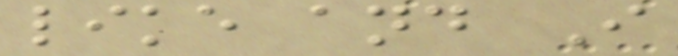like and I
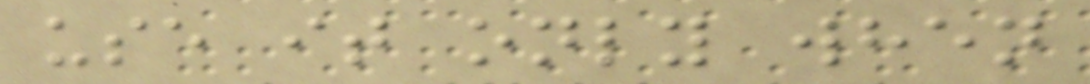use it only when
